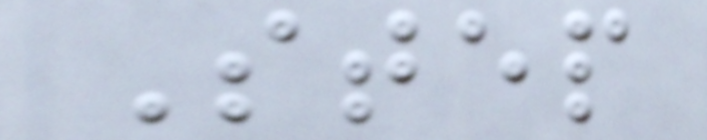Step
